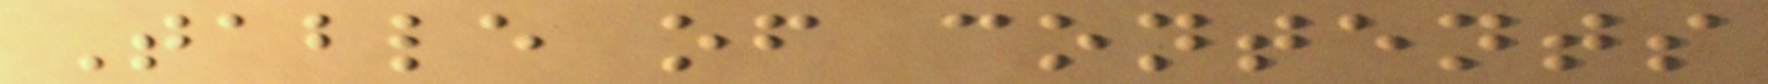Table of contents
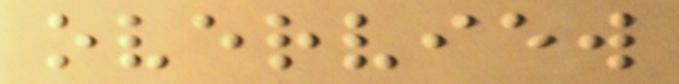overview
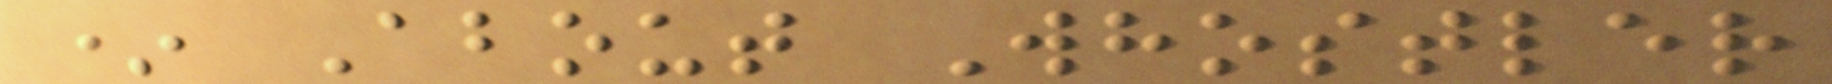* About Whostler
